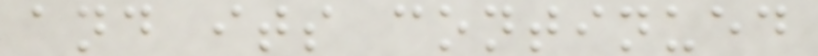and its continued
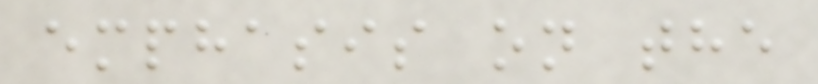emphasis on the
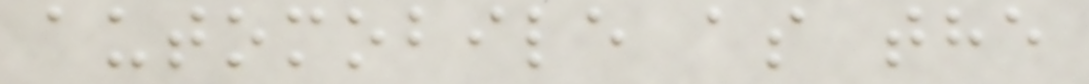automobile as the
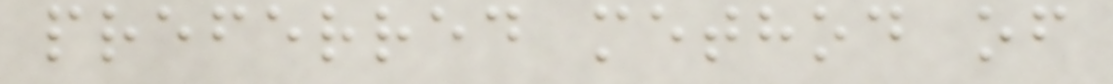preferred method of
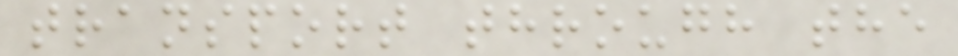transport through the
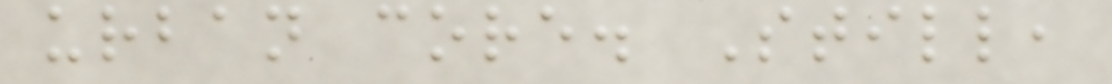urban core. Still,
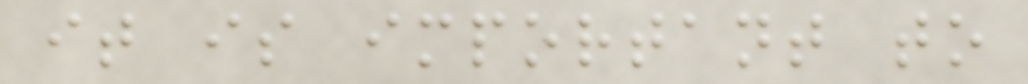it is important to
